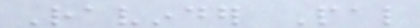Ravinder Pal
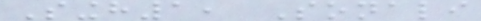Singh1, Sonali
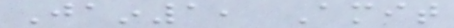Jain1, Amit
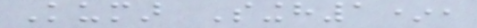Kumar Singh1*,
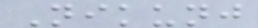Nikunj
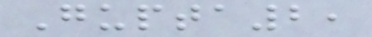Gupta2,
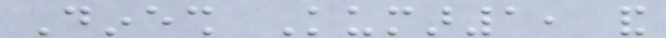Dinesh Kumar1, and
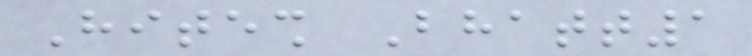Hitesh Bhatt1
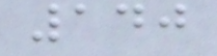140
